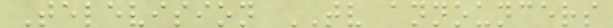Television TV announcers
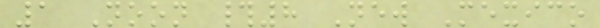1 Noon #8 New Mexico
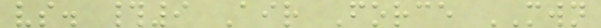vs. #9 Air Force MWN
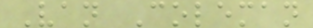Van Coleman
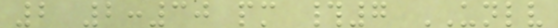2 2:30 pm #7 UNLV
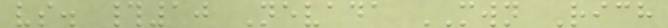vs. #10 Nevada MWN Rich
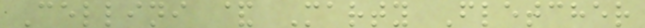Cellini & Marty Fletcher
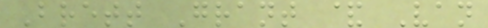Brett Grant & Van
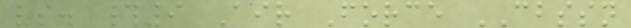vs. #9 Air Force CBSSN
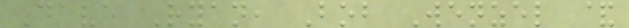Dave Ryan, Bob Wenzel &
